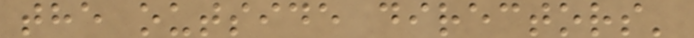the outside directors'
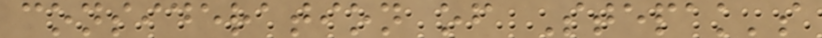consideration of Stepak's
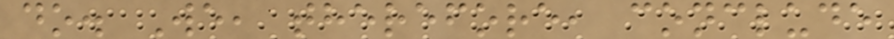do. We, therefore, conclude
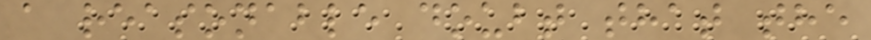a reasonable doubt that the
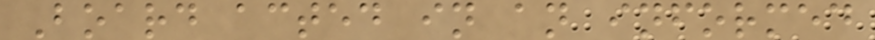Board acted in an informed
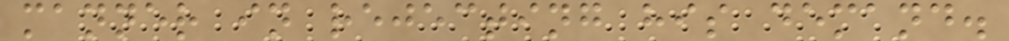manner in rejecting his demand.
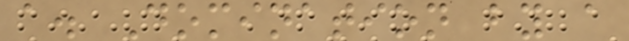a. Domination by a
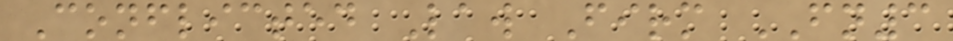Conflicted Law Firm FN3
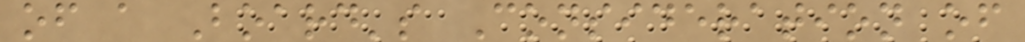of a Board's Consideration of
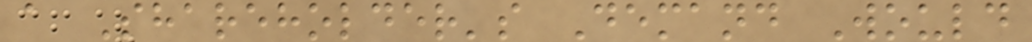a Shareholder's Demand Would
